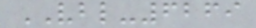VBL-6269
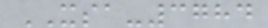XSA-3784
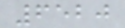6520
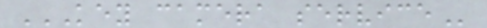KEY CAMERA SERVICE
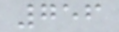756
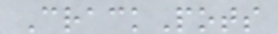CrackPots
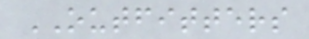OUTFITTERS
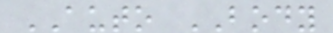AUTO BODY
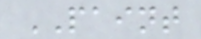PAINT
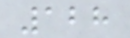128
